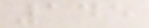145
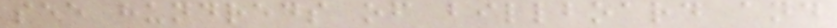see hundreds of billboard and
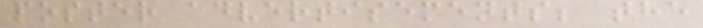poster advertisements; the
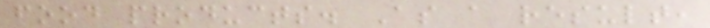food products. As a result,
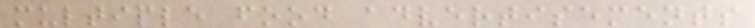multiple food advertisements
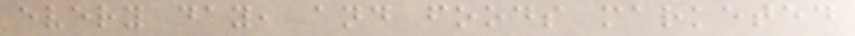every day, and foods marketed
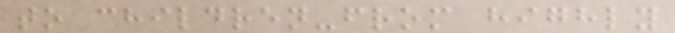to children-from highly
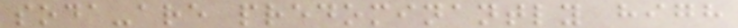soda-are predominantly high
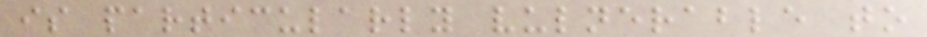is particularly vulnerable to
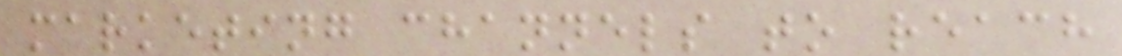marketing channels to reach
